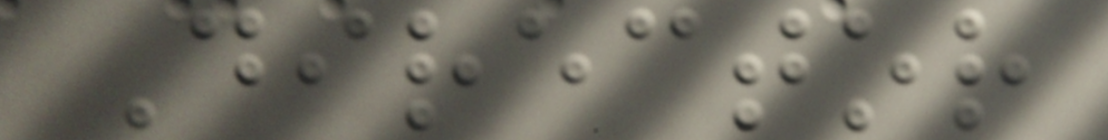Director
